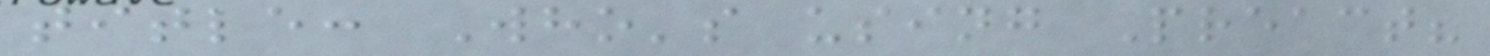title: Who's using Preact?
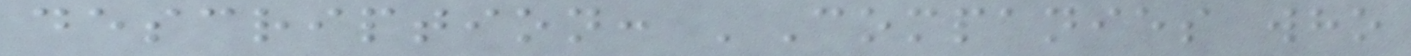description: 'Companies who
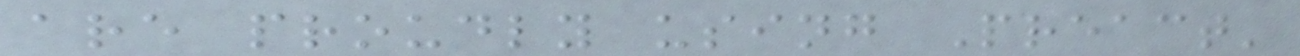are proudly using Preact'
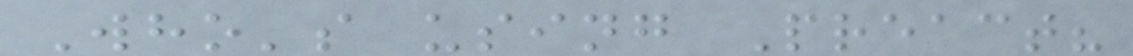Who's using Preact?
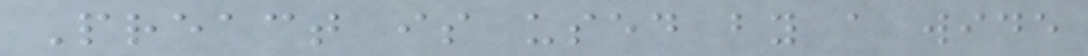Preact is used by a wide
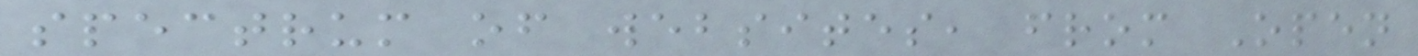spectrum of websites, from Open
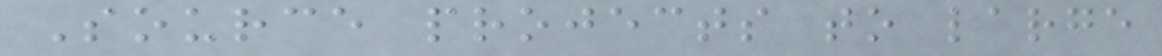Source projects to large
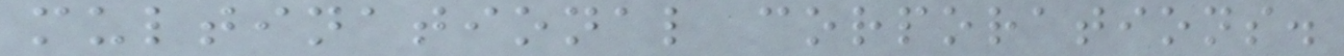multinational corporations.
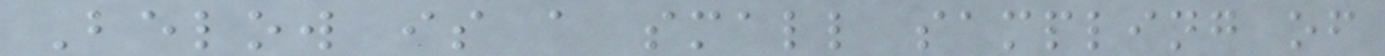Below is a small sampling of
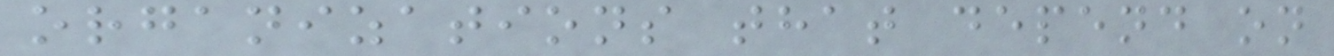organizations that depend on
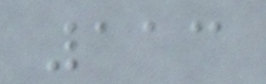113
